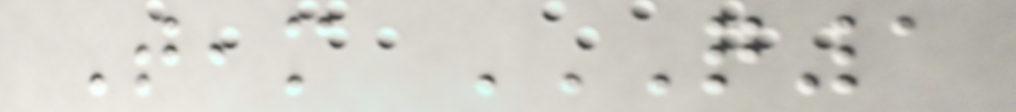Team Q1
